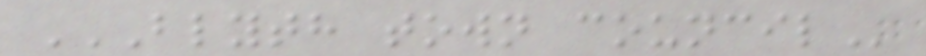BLYTH TOWN COUNCIL
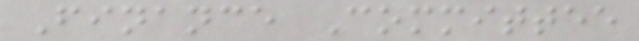Finance Committee
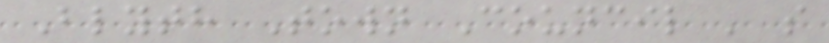Blyth Town Council ' s
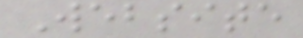Website
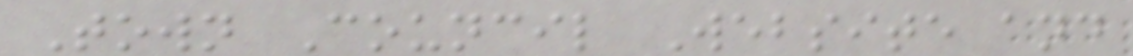Town Council Website and
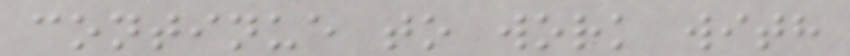continue to work with
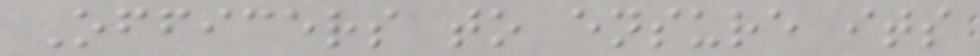Officers to ensure its
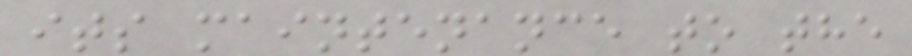its maintenance to the
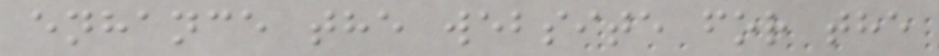enhance the website for the
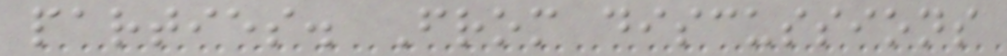parties. From discussions
